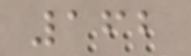162
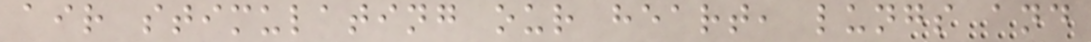air stimulating our heart, lungs and
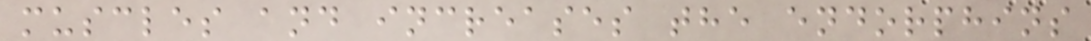muscles and increases the endorphins
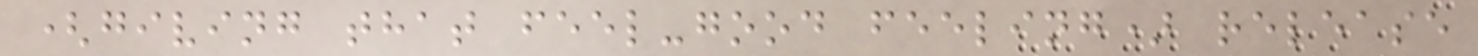(giving that feel-good feeling) release
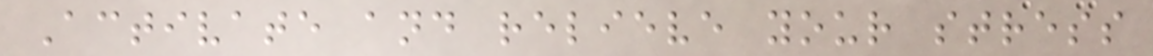Activate and relieve your stress
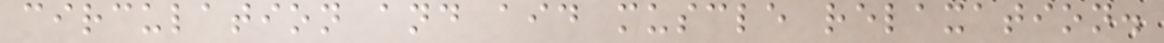circulation and aid muscle relaxation.
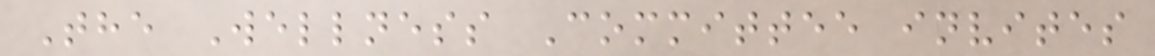The Wellness Committee invites
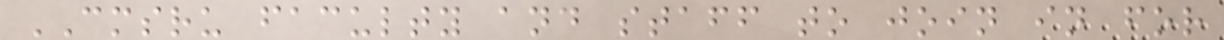CMSRU faculty and staff to join in for
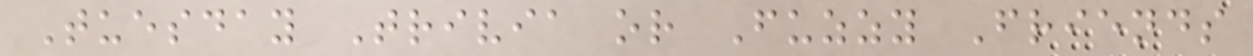Tuesday Trivia or Fuzzy Friends
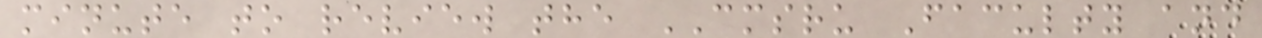minute to review the CMSRU Faculty and
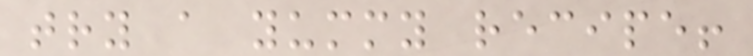try a yummy recipe!
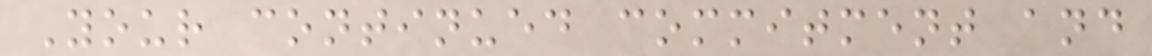Your continued commitment and
